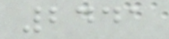2441
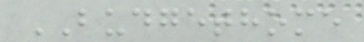BUDGETHOME
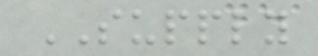SUPPLY
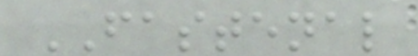FASTENAL
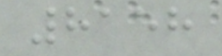8158
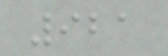921
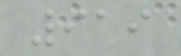919
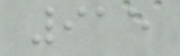915
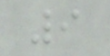9
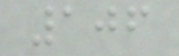106
